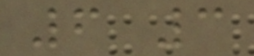6 3
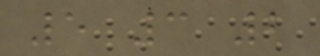5 3 2
